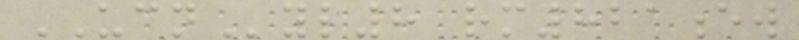UCNyl8 rm821ew
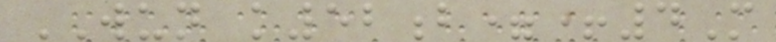WUN k52b=+4M
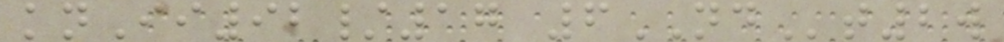knIi92/17 6NDt2w
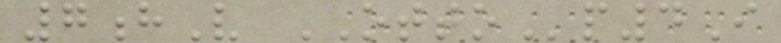7hV OTTOp4I
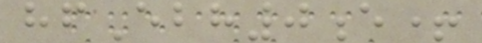hfEbh0e+
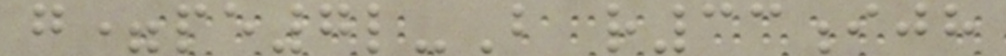g=pe7l-B r33ijh
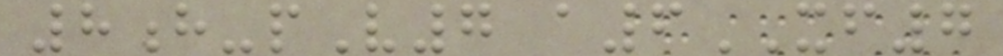8h-pV7 a6XF7
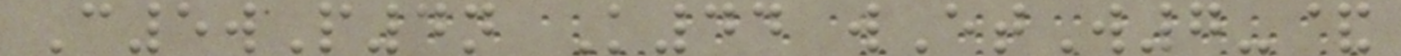C5wP4n K44 wEtW7-&
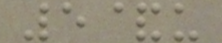5&u
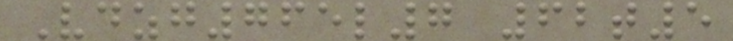Vdzg765l7 62t5
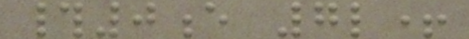#0e 7l+
